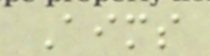Aims
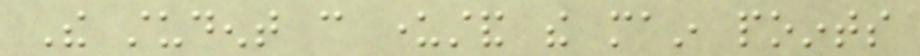The student can understand the main points
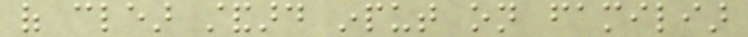of clear standard input on familiar
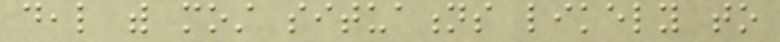deal with most situations likely to
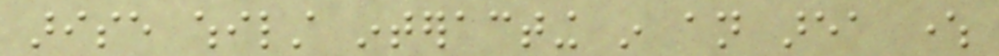arise whilst interacting in an area where
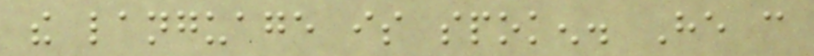the language is spoken. He can
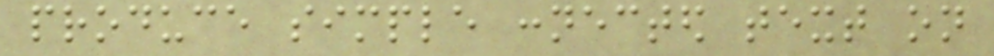produce simple connected text on
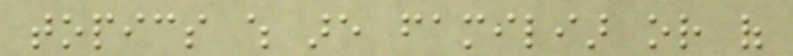topics which are familiar or of
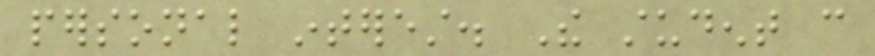personal interest. The student can
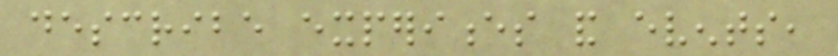describe experiences and events,
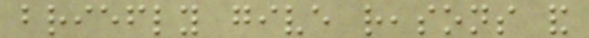briefly give reasons and
